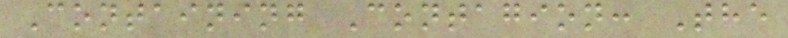Containing Contagion: The
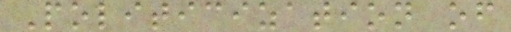Politicization of
